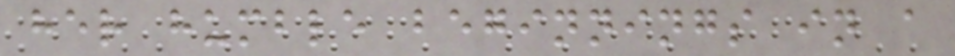her humble beginnings in a
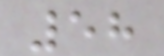58
